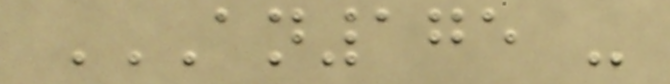AN175 -
